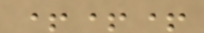+++
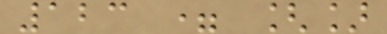123 = []
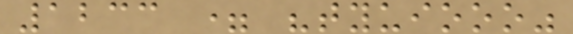1233 = "tyuiooo"
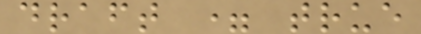draft = true
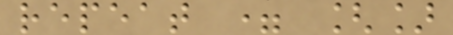repeat = []
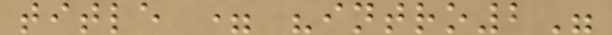title = "intro2"
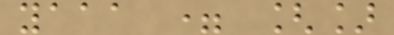yaaa = []
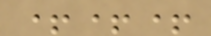+++
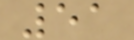51
